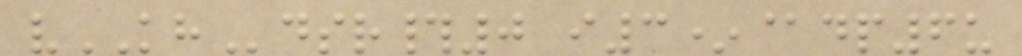vKHdsr#0 i3*@dp6u
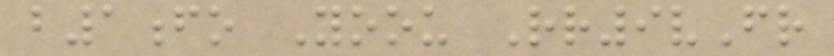b1fo Yoou Rr9vFr
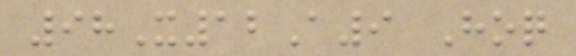98X12A9 Hoq
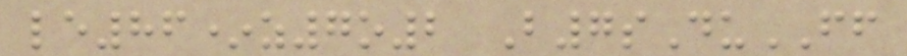le86*z7o2 B7sDuFF
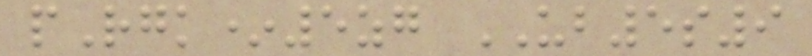pRgk*5zg UB5s9
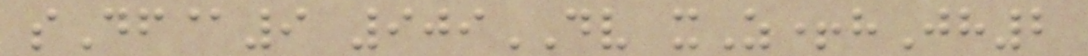sDf@9 909DV xZ+hJh2
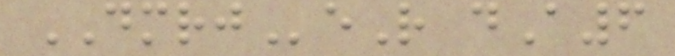DMRJeR dA6
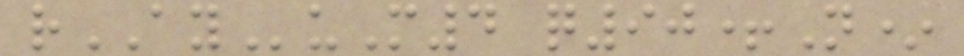rAYuM4 q90+N*
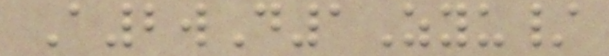A2wD1Zyu/
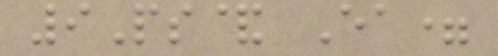9Ps& Ea=
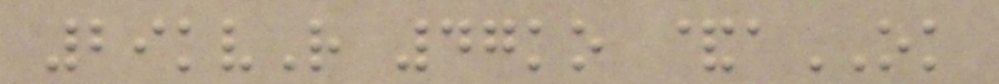29kvR 47ko &aOK
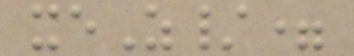xeZ/=
